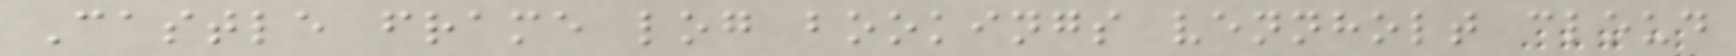Castle frame log bookings vennholt cloud
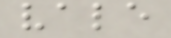vale
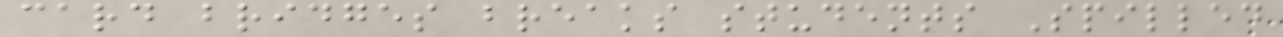card bridges breaks students Spilled
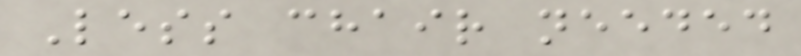Less chair needed
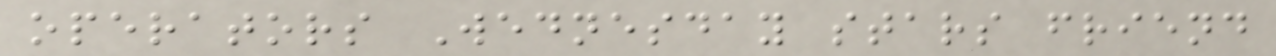operators Wednesday stars friend
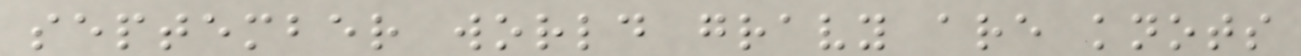september world gravy are knots
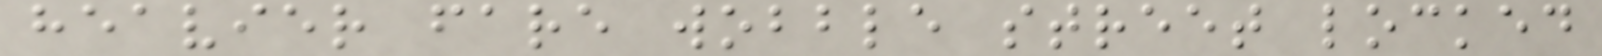heavier fare wobble street locked
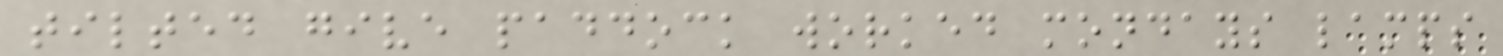tilted give paddock worked mondays lamps
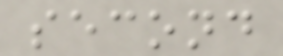second
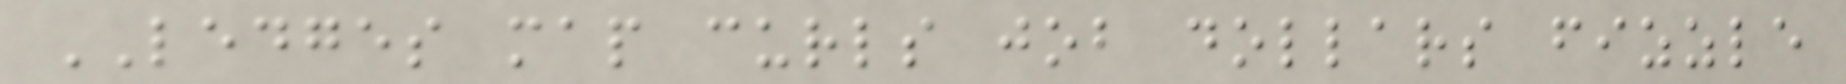LEDGES map curls job dollars fizzle
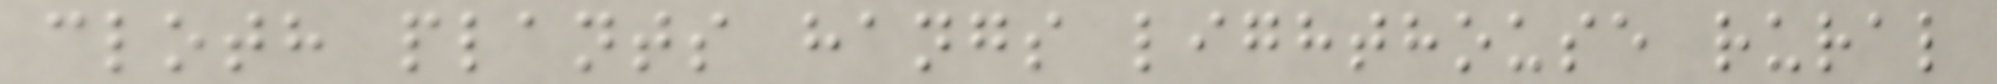cloth plants hangs lighthouse rural
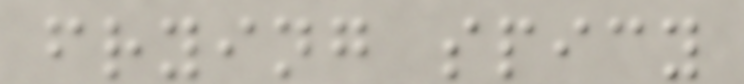frying spicy
